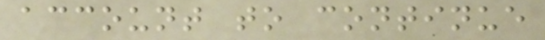account to continue
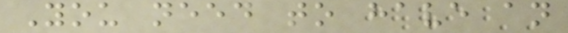You need to have an
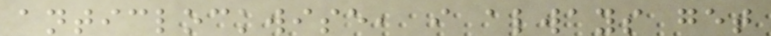anticlockwise, i always get
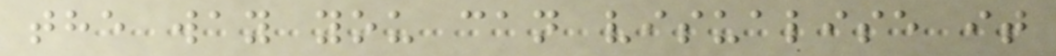the way you can visualise it
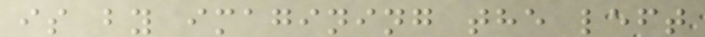is by imagining the left
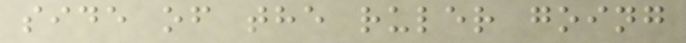side of the ruler going
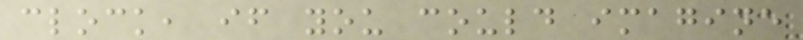clock, if you could imagine
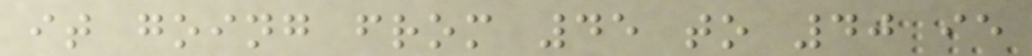it going from 45 to 40 ie
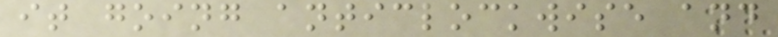it going anticlockwise and
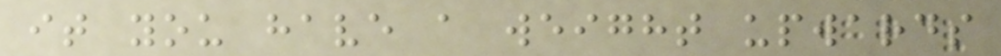it you have a weight upwards
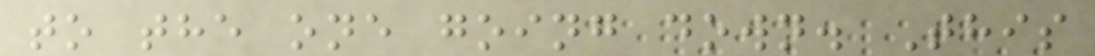to the one going down. This
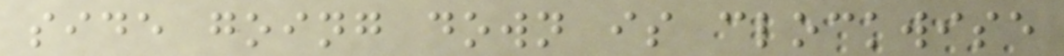side going down is clockwise
